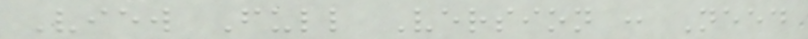View Full Version : Need
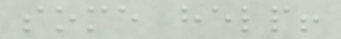some help!
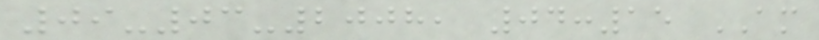09-03-2008, 04:15 AM
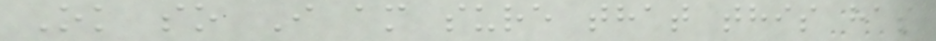Ok so I am sure that this has
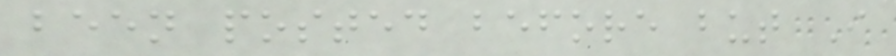been posted before but I
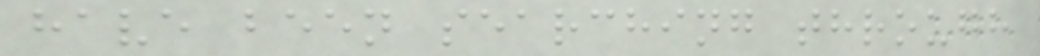have been searching through
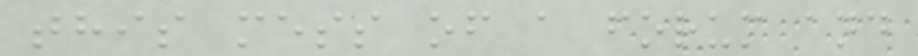this mess of a forum and
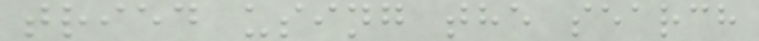tried using the search
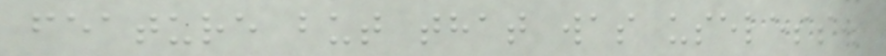feature but that was useless.
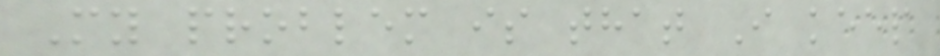My problem is that I keep
